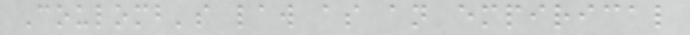Coulomb's law as an empirical
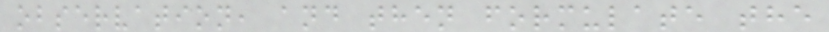observation, and then formulate the
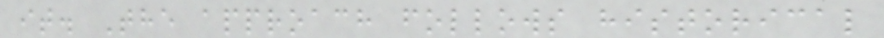it. The approach follows historical
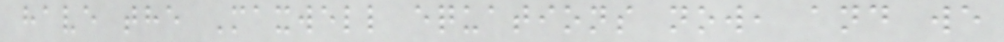have the Maxwell equations now, and we
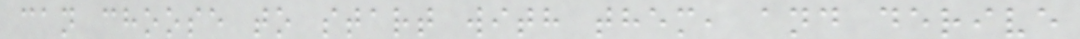can choose to start with them, and derive
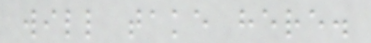will take here.
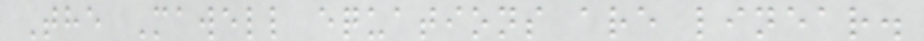The Mawell equations are linear.
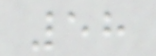58
